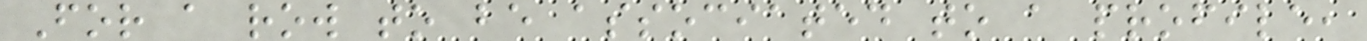For a row to be associated to a profile,
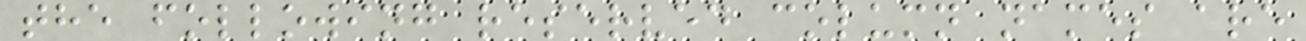the following reserved column names are
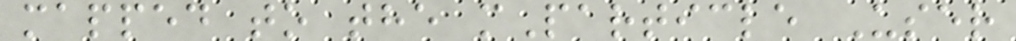mapped to the mParticle User
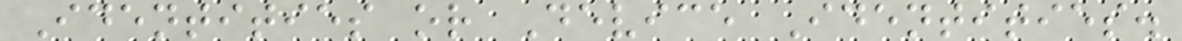Identities or Device Identities.
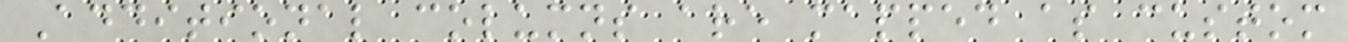Additional columns are mapped as custom
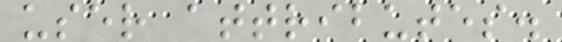user attributes.
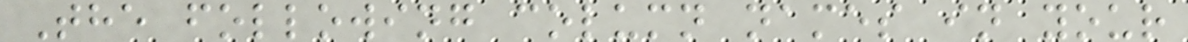The following column names in your
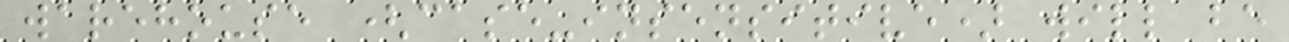warehouse (case-insensitive) will be
